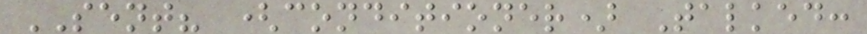SENT? (conditioner) Talked:
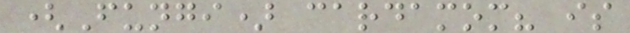(Fungi) cardamom? is
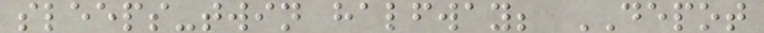sleeps-twin halfway; DEPOT
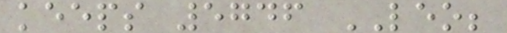keeps 5746 LEO;
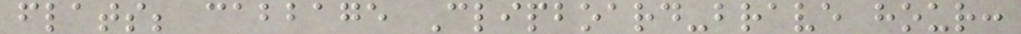flats; cabbage Clipboard-brave hour:
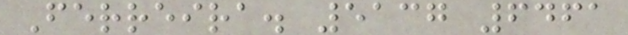Ferreira. 5137 6461
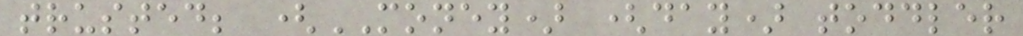trusted; (MONEY) (day) toddler
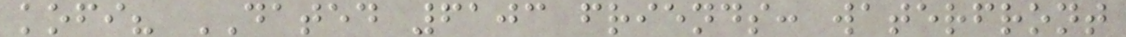kofi? DATED 6103 friends: waterfront
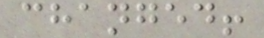changed!
